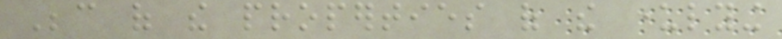Because of the properties of the underlying
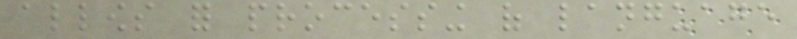allows for processing of language
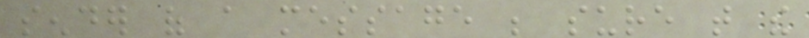sender of a message be sure that the
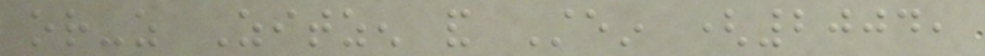or-as Zitzen and Stein (2004,
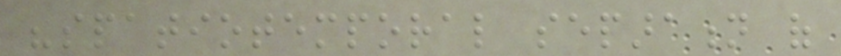"spatiotemporal separation of
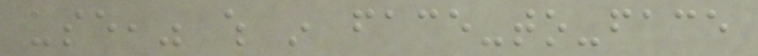use," which in face-to-face
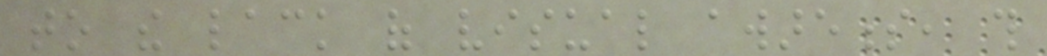to the lack of visual awareness, this
